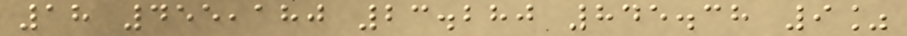18 455,180 23.280 845.38 9%
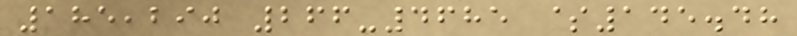185,290 266-4685 $145.48
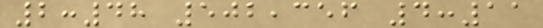2:48 502,356 4:11
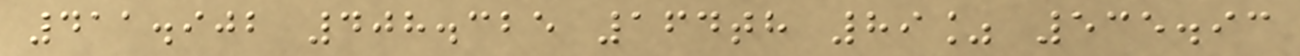411.902 408.325 164th 89% 535.93
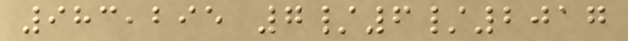983,295 7/6/2017
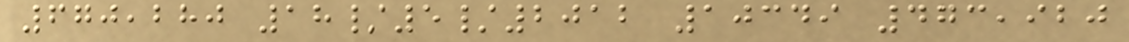670,280 18/5/2012 10349 473,920
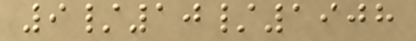9/10/1908
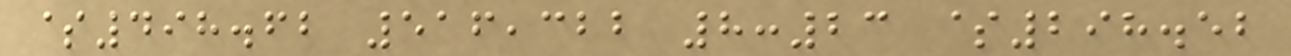$498.62 516,322 8:23 $298.52
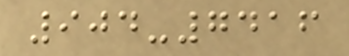904-7416
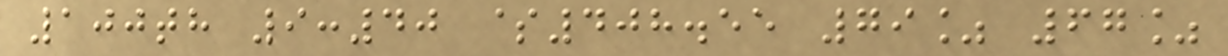100th 9:40 $408.55 79% 67%
